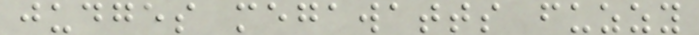judges megawatts fuzzy
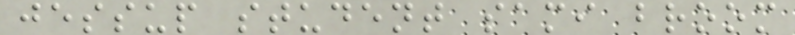jessup student sami broom
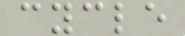cycle
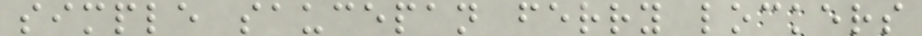simple saucepan ferry lockers
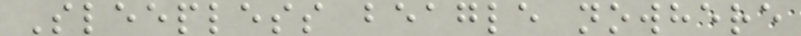Sleepless beagle nowhere
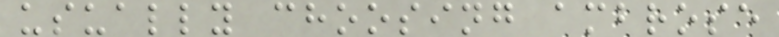usually choosing ambrose
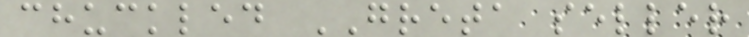chuckled GRETA seller
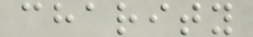charity
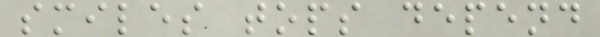smiles tops depend
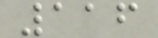116
